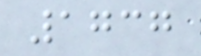1737
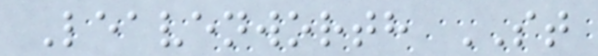Leavenworth ST
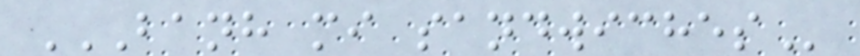BANH MI SANDWICHES
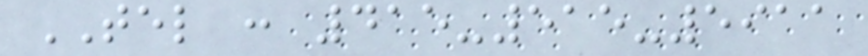TEL : 415-515-5911
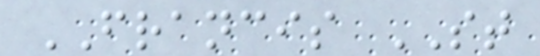FRANCIS ST
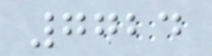7724
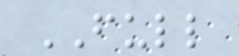FULL
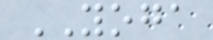YOGA
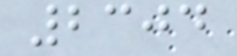2304
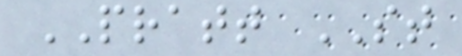PRATT ST
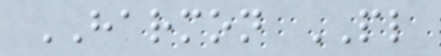HARMON PL
